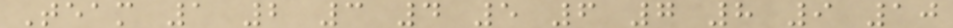Team 1 2 3 4 5 6 7 8 9 10
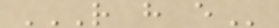R H E
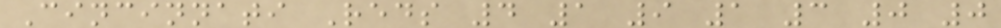Cincinnati Reds 4 1 9 1 3 0 0
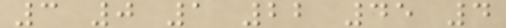3 0 1 22 45 4
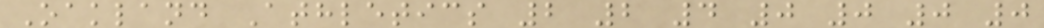Oakland Athletics 2 2 4 0 0 0 0
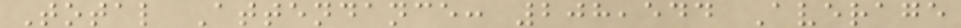Total Attendance: 208,544 Average
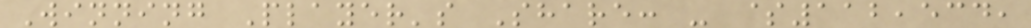Winning Player's Share: - $112,534,
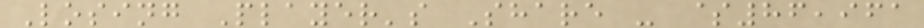Losing Player's Share - $86,961
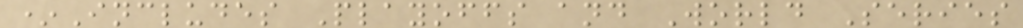*Includes Playoffs and World Series
